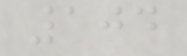104
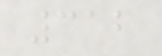312
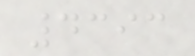4393
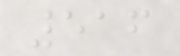516
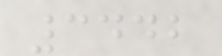3442
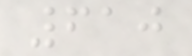610
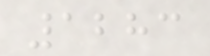1283
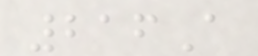216A
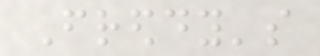Freddy's
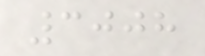3008
